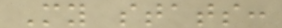My stats:
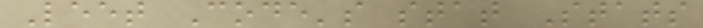Leet Code's stat Stats
